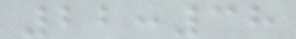22:38
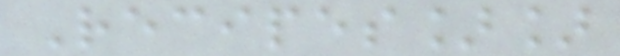Recipes]]
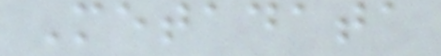Metadata
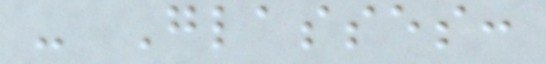- Glasses:
